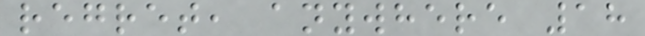regret, anywhere 18
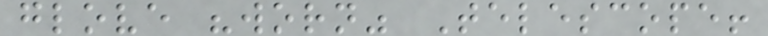glove "worn" Telescope!
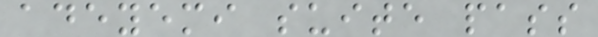adeyemi suite pass
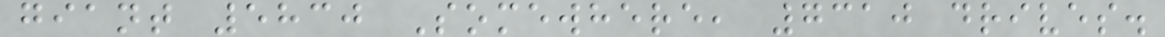giant 5830 Somewhere, 7310 drives.
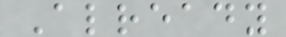Already
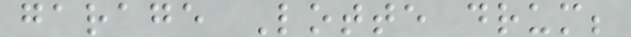garage Lotte drum;
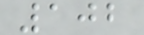102
